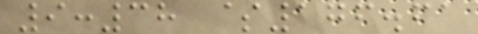9:38 $176.61
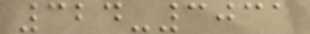324-3031
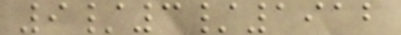9/3/1912
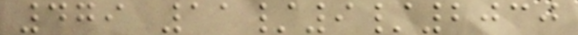479 11/9/2030
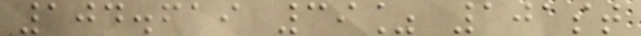104.619 39% 101st
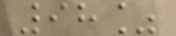98%
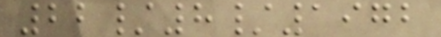22/8/1972
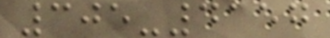305-4157
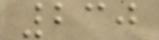230
